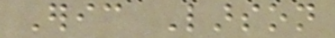Eric Larson
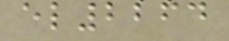el2264
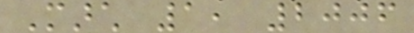March 1, 2006
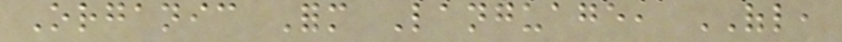Organic Form Language, OFL,
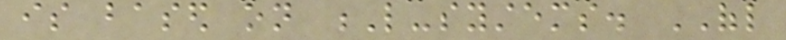is based on L-systems. OFL
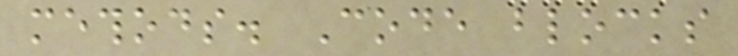methods. Code blocks
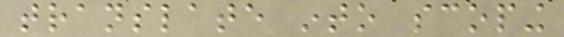translate into scoping
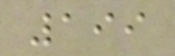199
